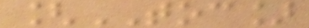[TOC]
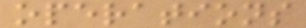operations
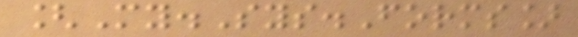[My.Sys.Forms]
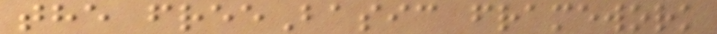the freeBasic framework
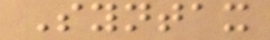Syntax
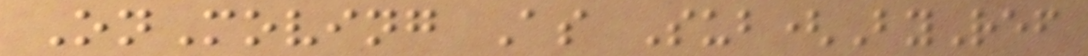OnMoving As Sub(ByRef
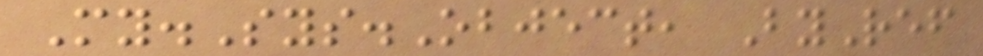My.Sys.Object, ByRef
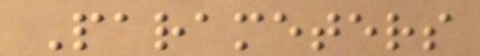Parameters
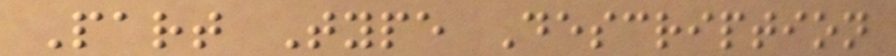Part Type Description
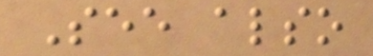See also
